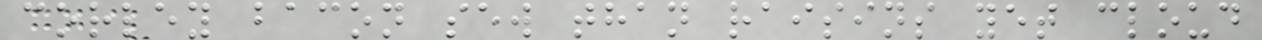corley bacon sew than raisins yet cloud
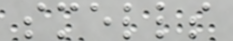smells
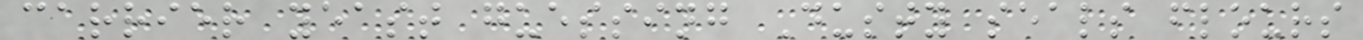carrier yeast guessing Dusty seals flours
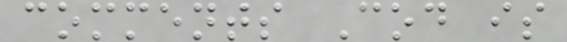comments Cod is
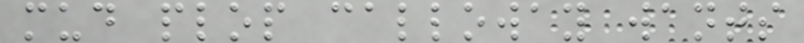mud plop calloway wants
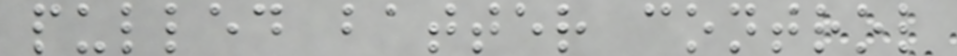pulled batter control
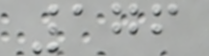176
